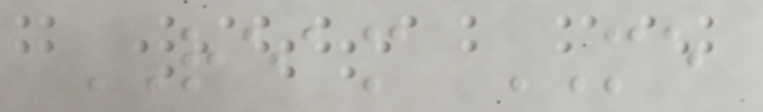REAM ME
